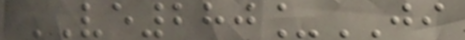VE280_JI
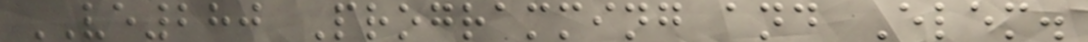VE280 Programming and Elem.
